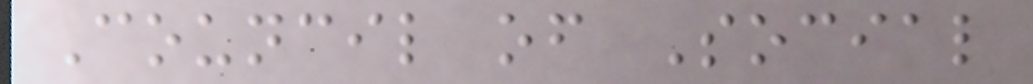Council of Social
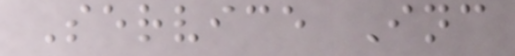Service Inc
